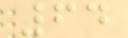64
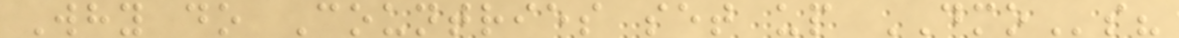Why do Countries set up DMOs?
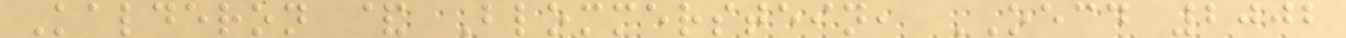Kalderon & Blommerstein, OECD 2002
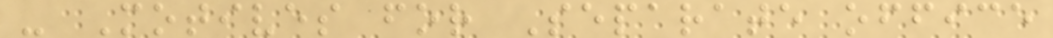- Motives for Separate office
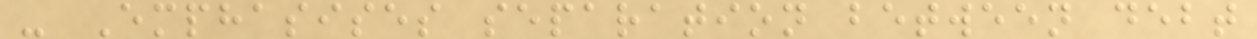- Emphasises separation between debt
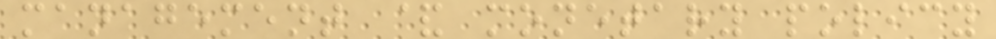management & monetary policy
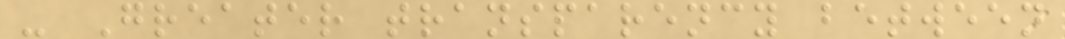- Greater transparency between
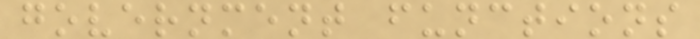government functions
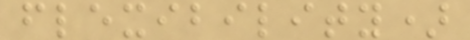flexibility)
